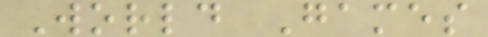World Games
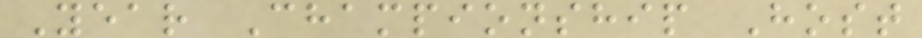Year Championship Host
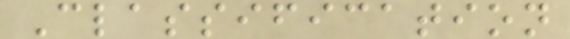Classification
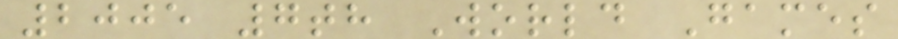2005 7th World Games
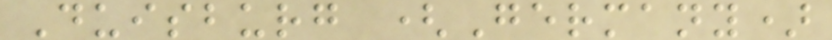Duisburg (Germany)
